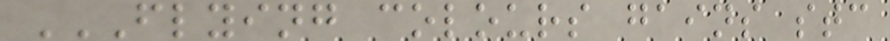FLYING COLOURS GAINS STC
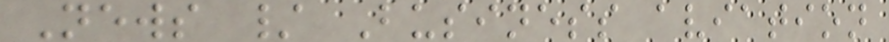News / Business aviation
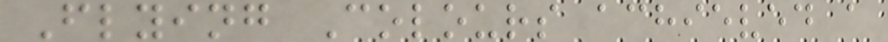Flying Colours achieved a
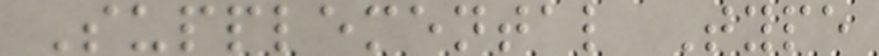Supplemental Type
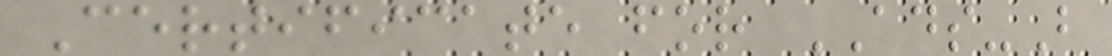Certificate for ADS-B
